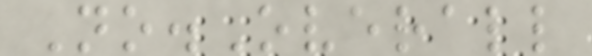No.Overall
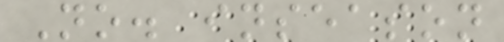No. inseason
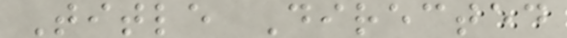Title Directed
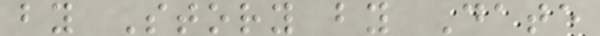by Story by Date
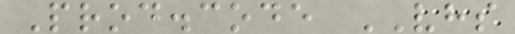Prod.code VHS
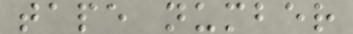tape number
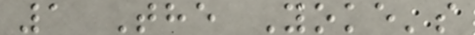1 The Yoke's
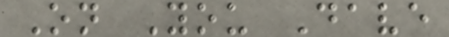On You Dave
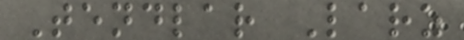Tendlar Larz
